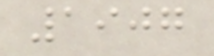1907
